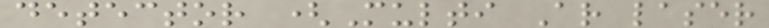detector (Multi Ar laser
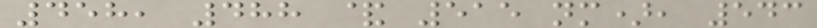458, 488 & 515 nm), 543
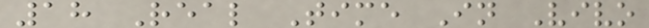18 Real Time In Vivo
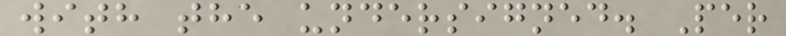with the undersigned. Per
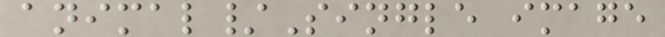animal/Single image
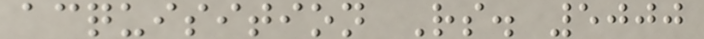acquisition Rs. 5000
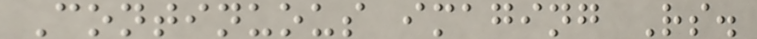Continuous imaging Rs.
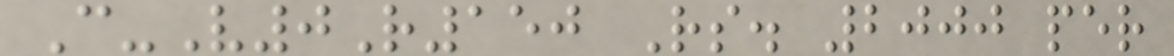C-V0R150 Rs. 2000 per
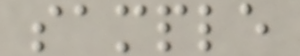sample
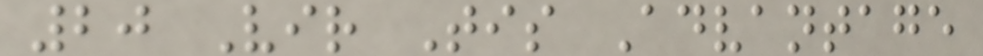20 Vir Tis Advantage
